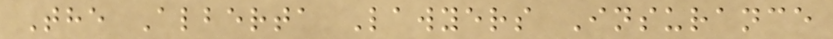The Alberta Lawyers Insurance
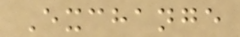Exchange
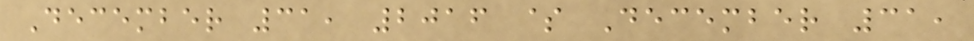December 31, 2016 $ December 31,
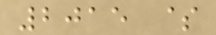2015 $
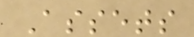Assets
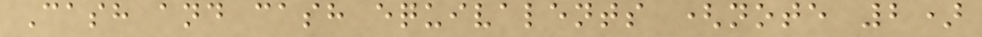Cash and cash equivalents (note 2)
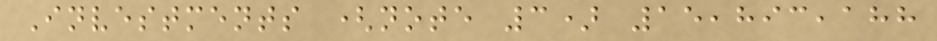Investments (note 3) 15,893,188
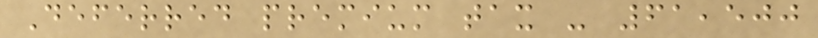Deferred premium tax - 61,500
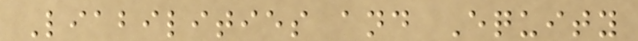Liabilities and Equity
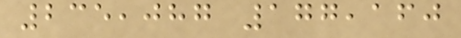235,087 177,160
